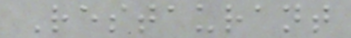Restaurant
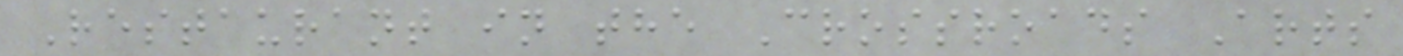Restaurant in the Crossroads Arts
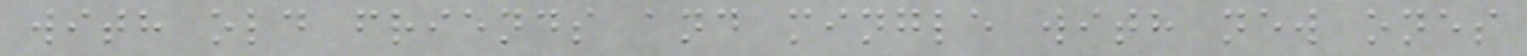with old friends and mingle with new ones
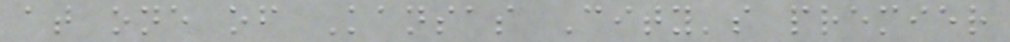at one of Kansas City's premier
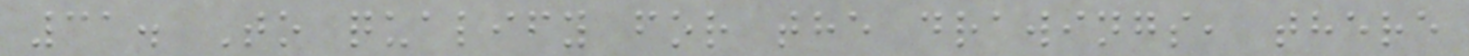31. To qualify for the drawings, there
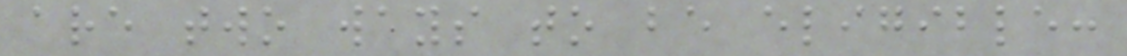are two ways to be eligible:
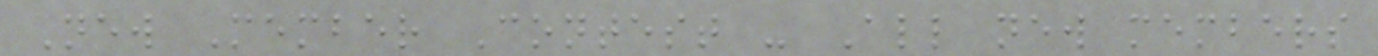New Member Contest - All new members
